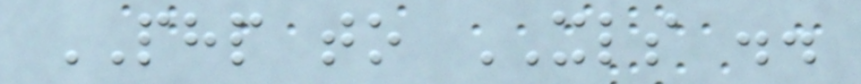PHP to XLS ..
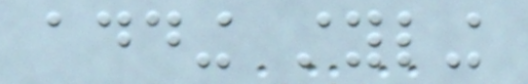adding styling
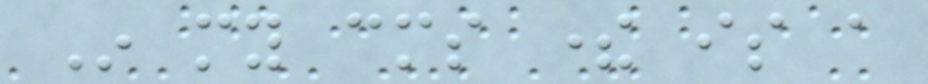In my cms there is a
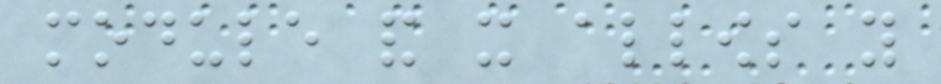module and it allows you
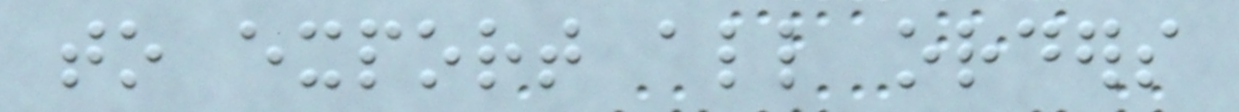to export all orders
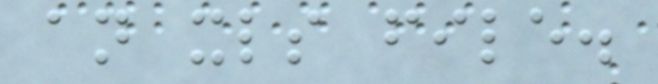an xls file.
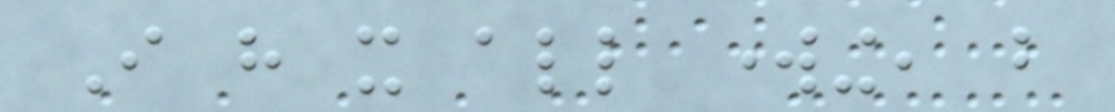I have it all working, but
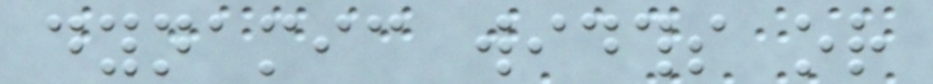dynamic widths or
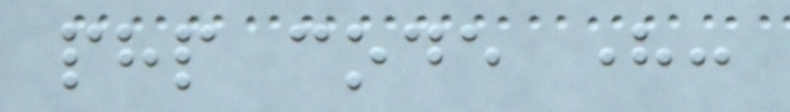php code here:
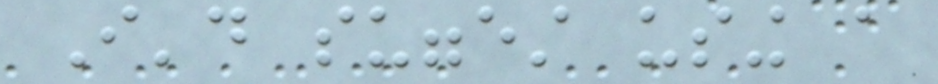I'd suggest using a
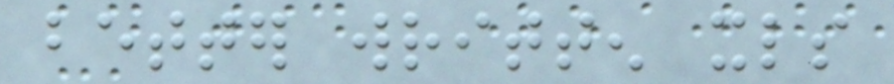better written xls
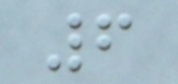6
